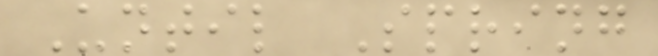Until Spring
